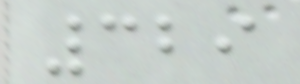329
